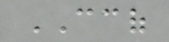CCOF
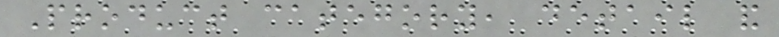Product category, detail and
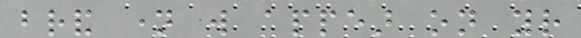brand name will appear on your
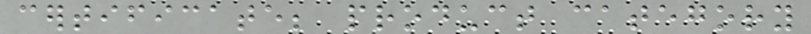certificate; product category
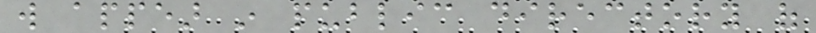will appear in public directory of
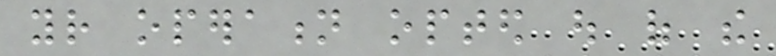your operation opted out of the
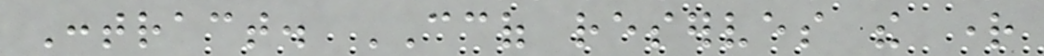Contract. CCOF reserves the right
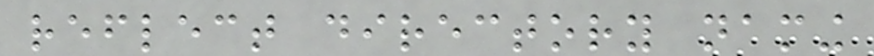reflect directory naming
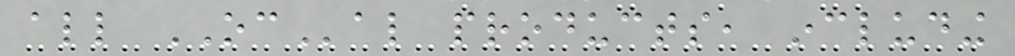all OCal products, including
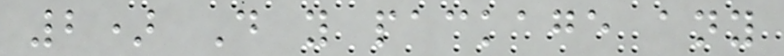2) Do you package any
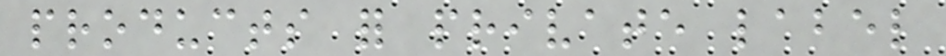products for private label
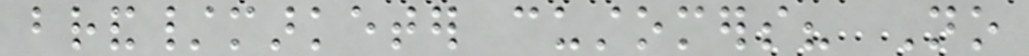brand/marketer customers? No
